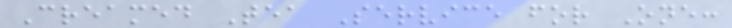Creamed Tea Service for One:
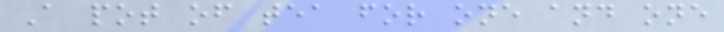A pot of tea for one and one
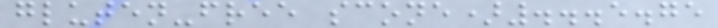gluten-free scone)...5.75
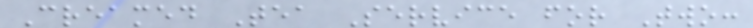Creamed Tea Service for Two:
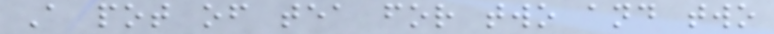A pot of tea for two and two
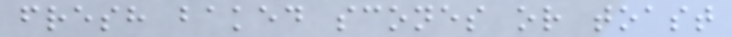fresh baked scones or toast
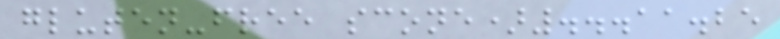gluten-free scone)...11.25
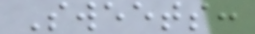Sweets:
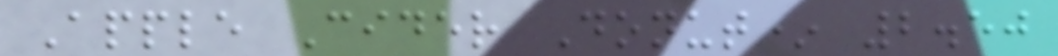Apple Cider Donut* 2.50
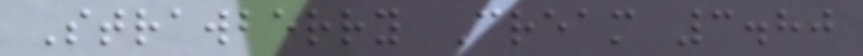Strawberry Cream 3.80
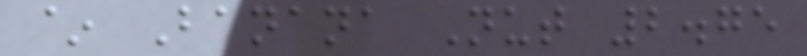~ Banana Nut 2.75
